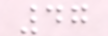47
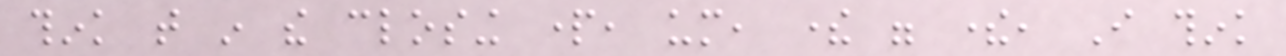think that in the closing part, um, there were there, I think
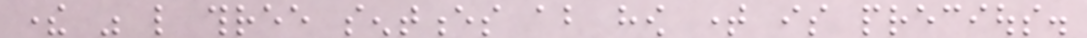there was like three sentences about how time is precious.
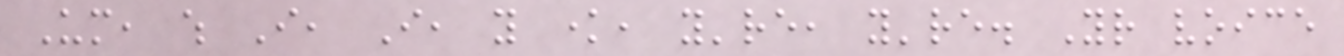Um, which I, I, you know, you're, you're. Your voice
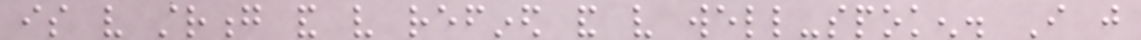is very strong and very refined and very well-spoken. I just
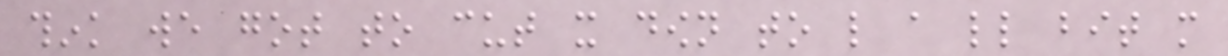think we got to cut it down to like a little bit more
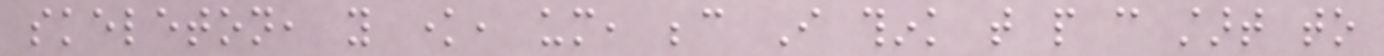skeleton, you know, um, because I think that people can start to
